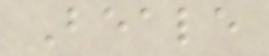Beale
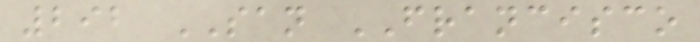292 SAN FRANCISCO
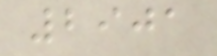2901
